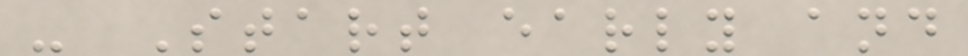- Start early and
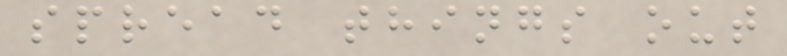spread things out
